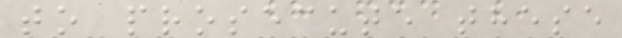to prosecute these
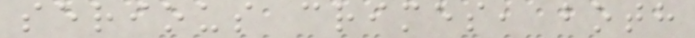serious crimes, both
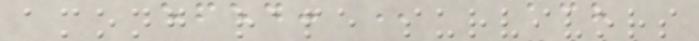among rape survivors
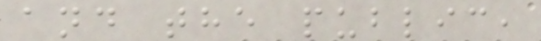and the public,
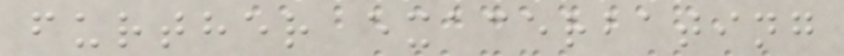further exacerbating
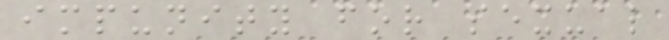impunity for sexual
